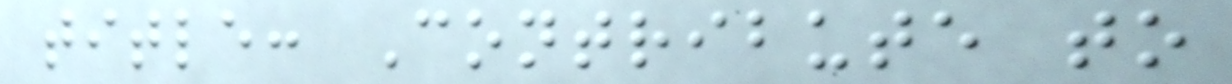title: Contribute to
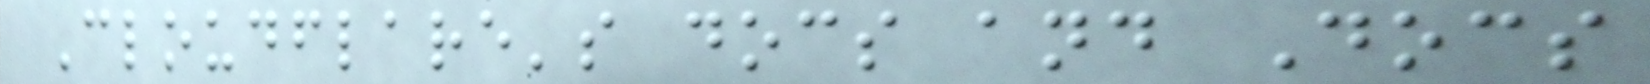Cloudflare's docs and Docs
